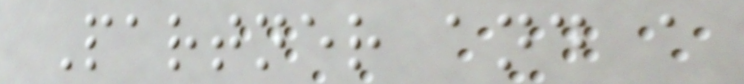Partner and a
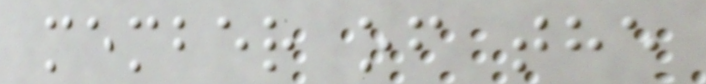member of the
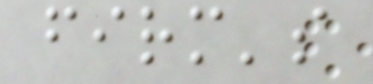firm's
